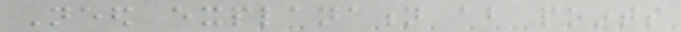Need explanation about points
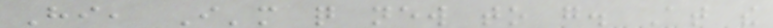Hi, I'm quite new to go. At the
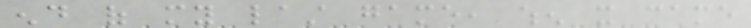end of my last game, when it came
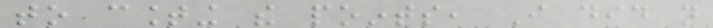to counting the points, I did not
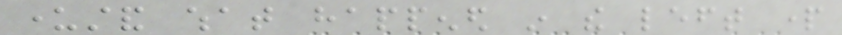understand what happened in the left part
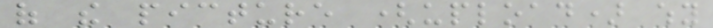of the picture (upload) why
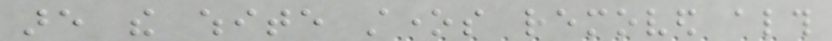are the white stones removed although
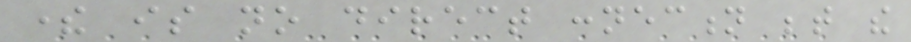there is no direct connection between the
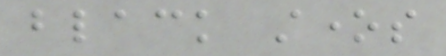black stones
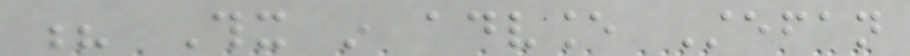? Thx in advance Stefan
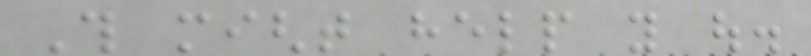This might help you out.
